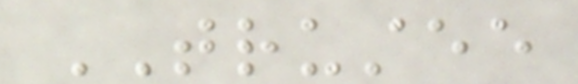TRUSTEE
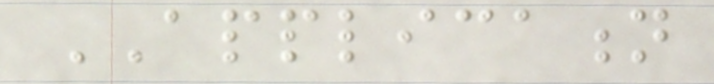APPLICATION
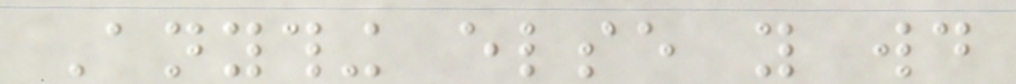Anything else you would
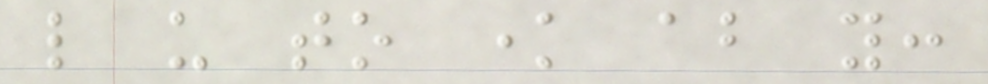like us to know about you:
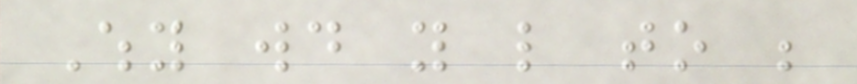Why would you like to be
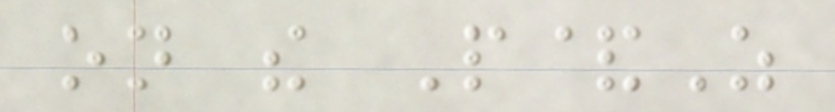on the P&Z
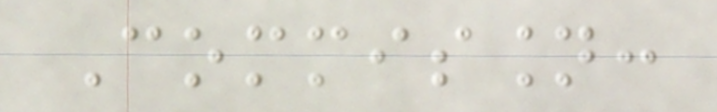Commission:
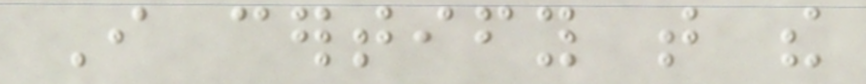I certify that the
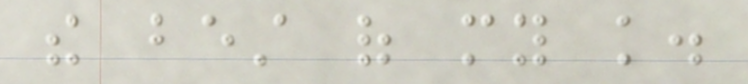the best of my knowledge.
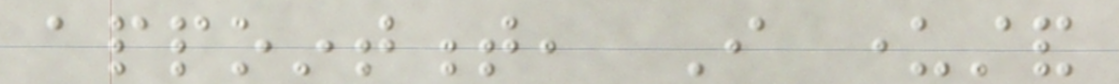appointment, I understand
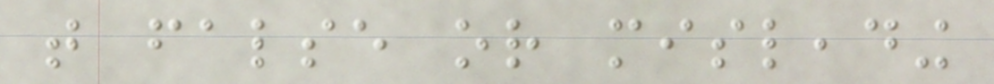that false or misleading
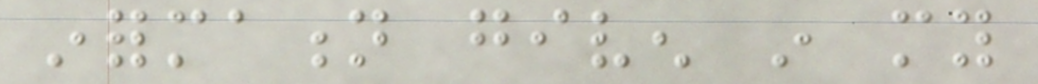information given in my
